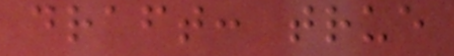draft: true
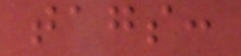tags:
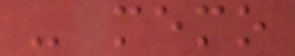- memo
